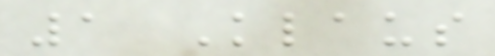1 Klaus
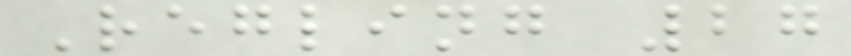Regling 27
